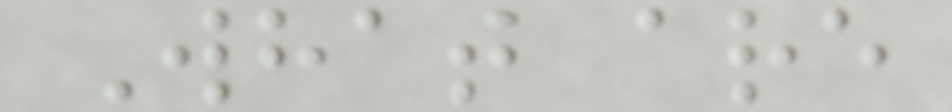What are
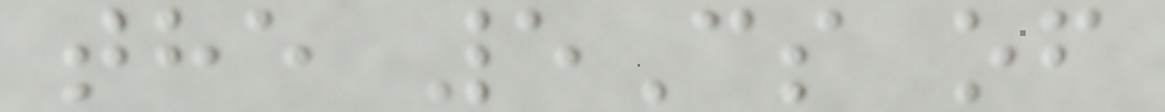the 5Cs of
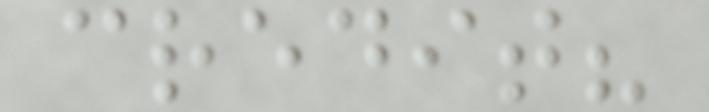credit?
